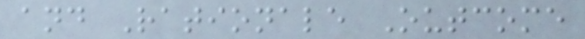and Rationale Outcome
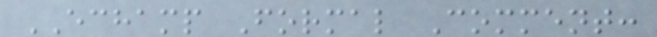ECHAMP Formal Comment:
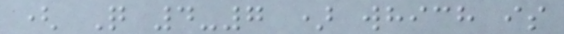( Q 4-7 ) which is
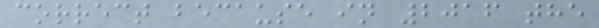correct because in 2016 the
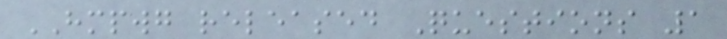HMPWG released Questions 1
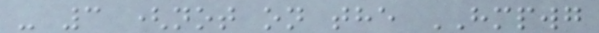- 3 (not on the HMPWG
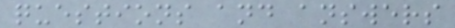questions and answers
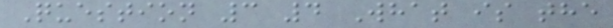Question 3 4 What is the
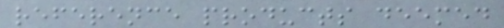reference products deemed
